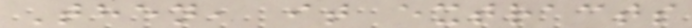Then, it extracts
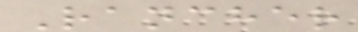Rancher
